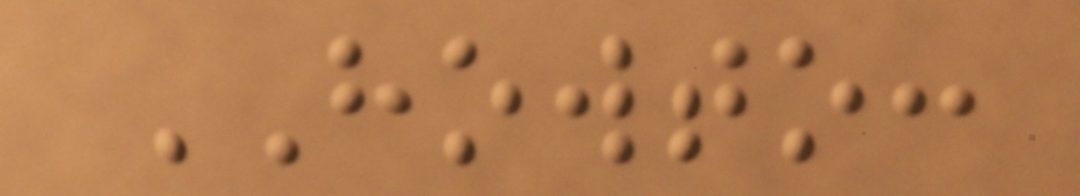HOWTO:
